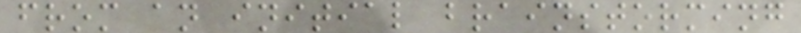from an initial brainstorming
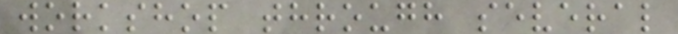workshop through several
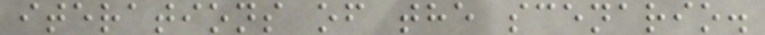iterations of the scenario.
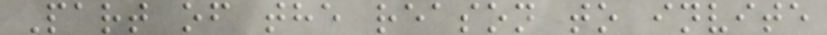Part of the reason to invite
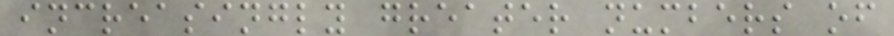increasingly greater numbers of
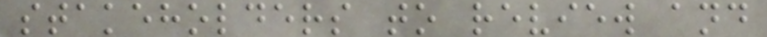stakeholders to review and
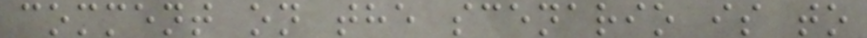comment on the scenario is to
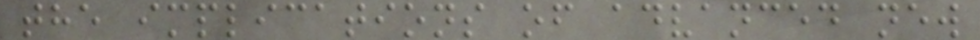the implications of advanced new
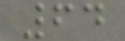64
